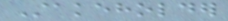Stakeholder
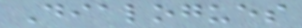Dialogues
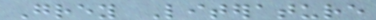Grey Literature
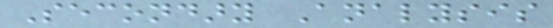Secondary Analysis
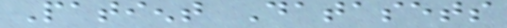Patient Datasets
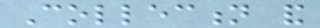Collection and
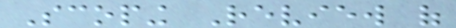Scoping Review of
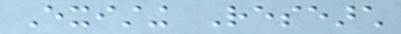Existing Research
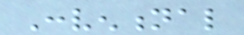Conventional
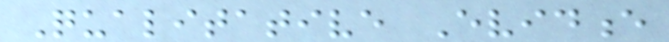Qualitative Evidence
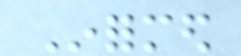Informed
